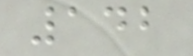142
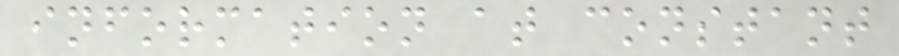information at constant
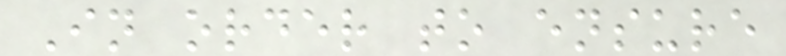In order to ensure
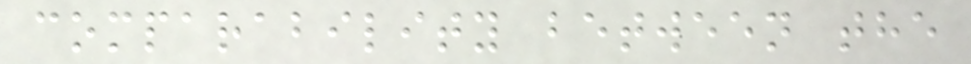comparability between the
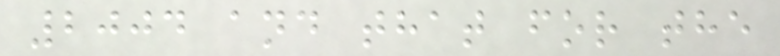2004 and that for the
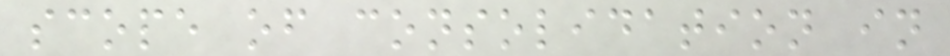scope of consolidation in
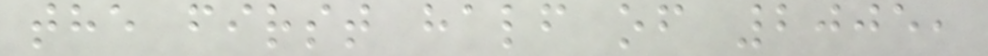the first half of 2005,
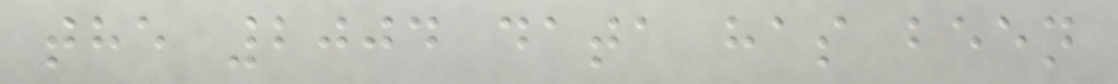the 2004 data has been
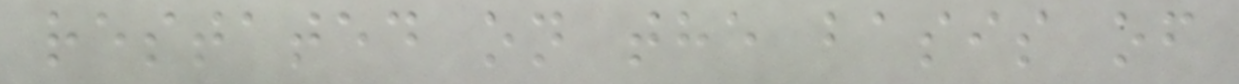restated on the basis of
